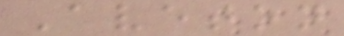Aveton
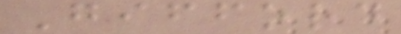Gifford
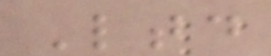Ltd
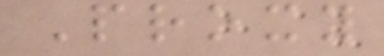Proxy
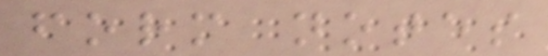form notes
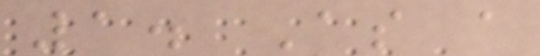1. As a
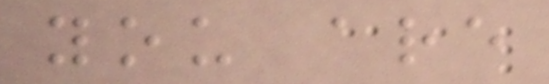you are
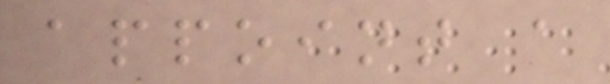appoint a
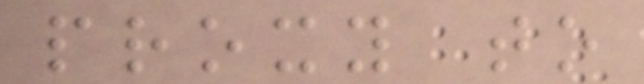proxy to
